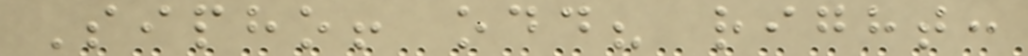Sipho! odd? right:
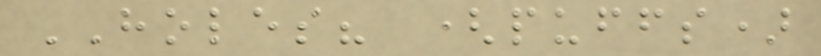HOLES? (puffs)
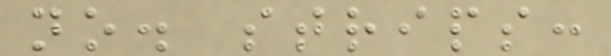no. strips:
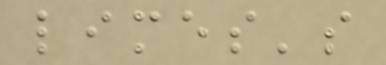limes's
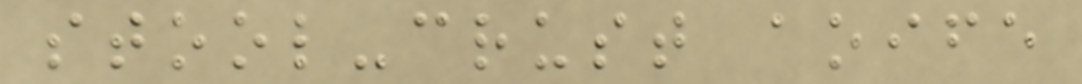stool-crust aoife
